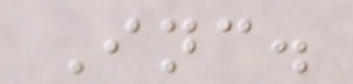Inc.
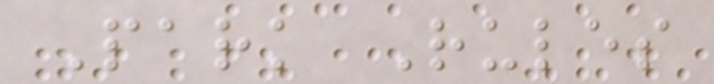Park Rules
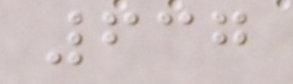637
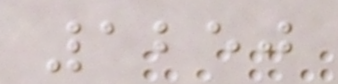1250
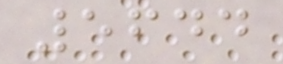5644
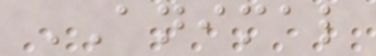ANIMAL
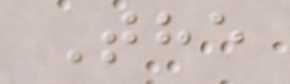The
